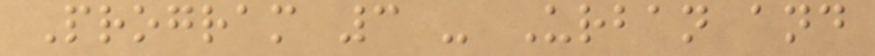Program 3 - Urban and
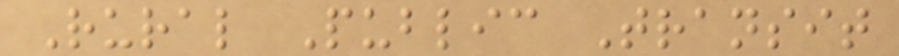Rural Public Transit
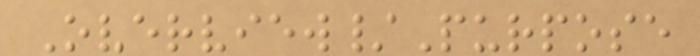Overview/Purpose
